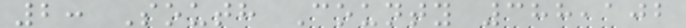2: South County 388,102
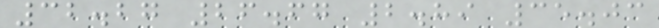32.27 26.67 2.89 35.03
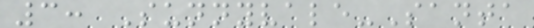3: Sunnyvale-Santa
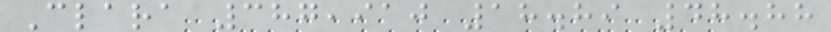Clara 387,910 18.89 48.88
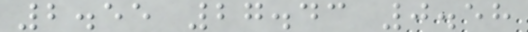2.55 27.43 0.58
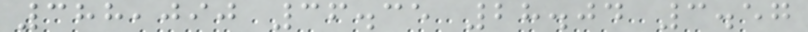388,090 36.35 28.04 3.57
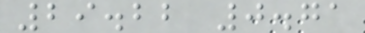29.22 0.71
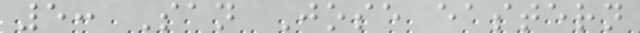5: San Jose eastern
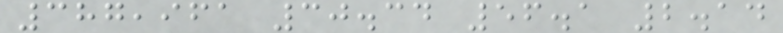387,961 30.34 56.1 2.14
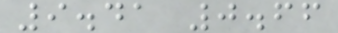9.41 0.66
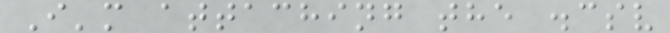I'm attaching the .csv
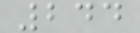244
